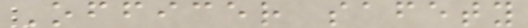Officer safety
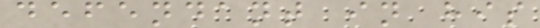defendant in his
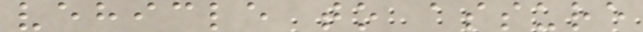vehicle to assure
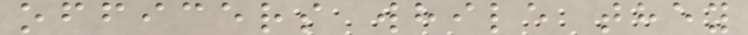officers while they
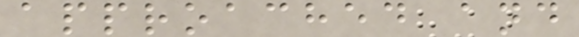approached and
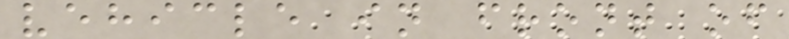vehicle in front of
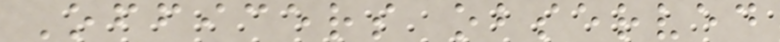Officers observed
